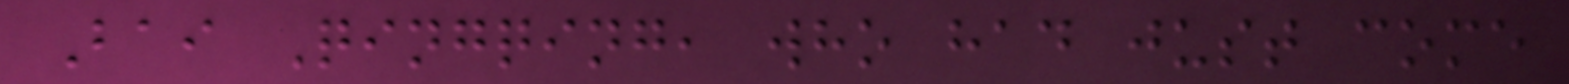Bai Qingqing, who had just come
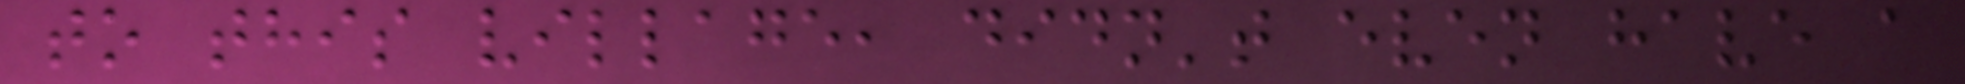to this village, didn't even have a
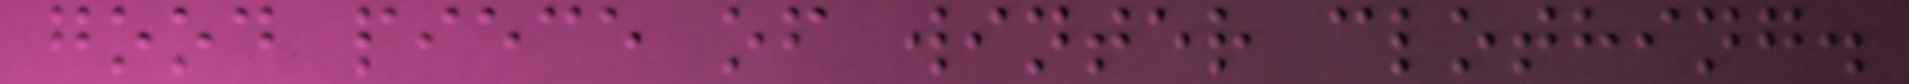good piece of winter clothing.
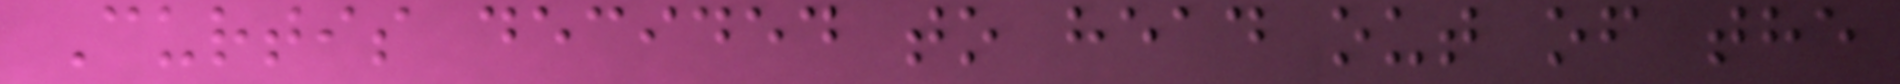Curtis decided to head out of the
